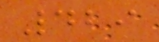429
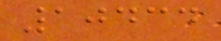10434
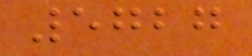5727
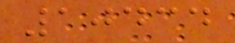10434
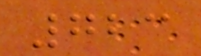723
